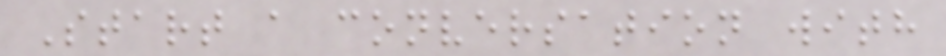Start a conversation with
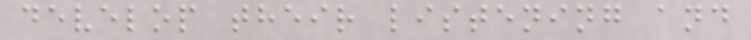develop their listening and
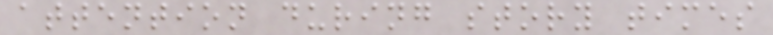attention during story times
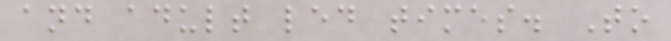and adult led times. To
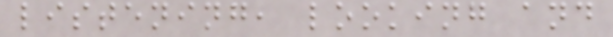listening, looking and
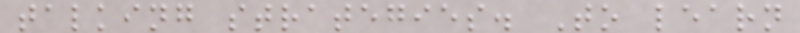talking strategies. To learn
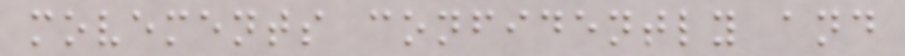movements confidently and
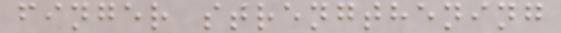finger strengthening
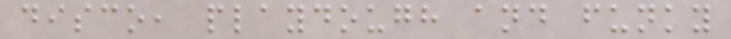disco, playdough and funky
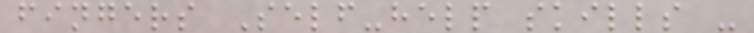fingers Self-help skills -
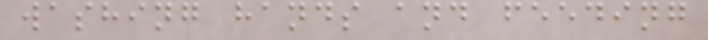washing hands and feeding
